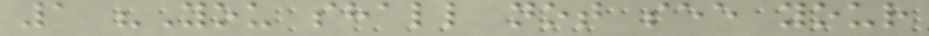1 "You shall not see your
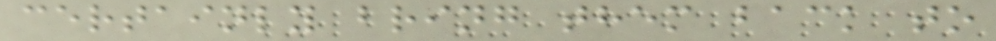certainly bring them back to
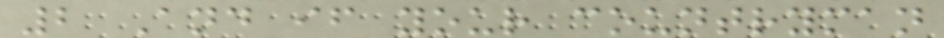2 And if your countryman
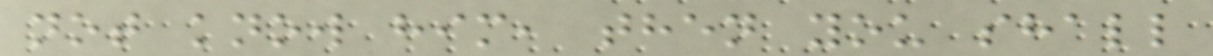not know him, then you shall
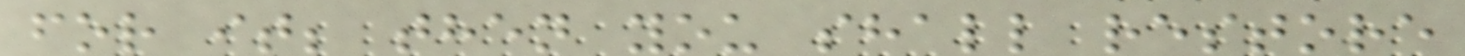for it; then you shall restore
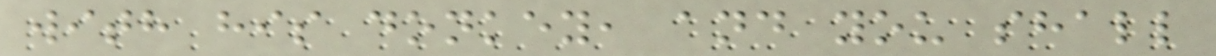with his donkey, and you shall
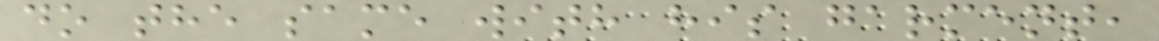do the same with his garment,
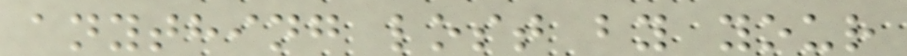anything lost by your
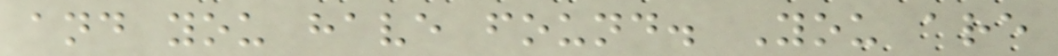and you have found. You are
